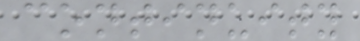continuity
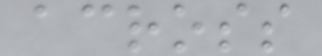across
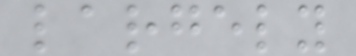largely
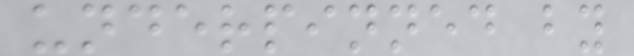underpinned by
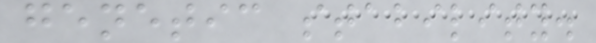genetic stability.
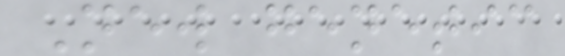New genetic
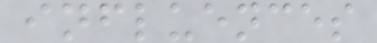influences
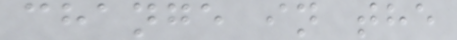change in the
